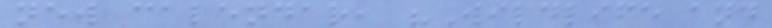new calendar, "Wildlife and
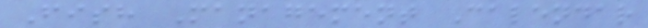Fish Management Calendar
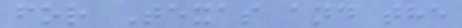for Texas and the
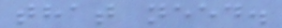that need.
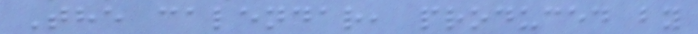The calendar, produced by
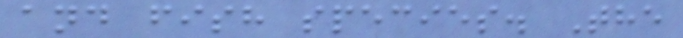and fish species. The
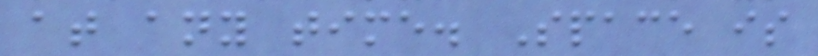at any time. Space is
